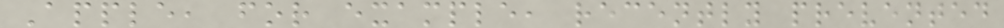Apple, for example, recently prevented
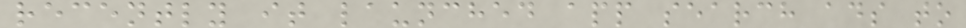recently it launched app search ads to
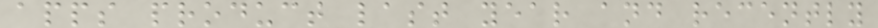apps product last year and recently
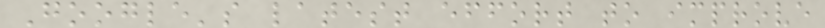Google's latest effort to improve
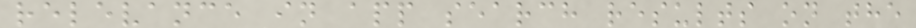relevance in app search results on the
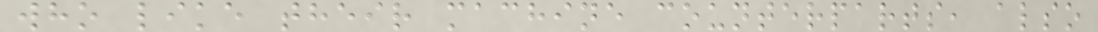who like their machine counterparts, also
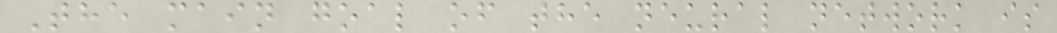The main goal of the neural network is
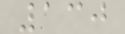130
